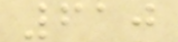610
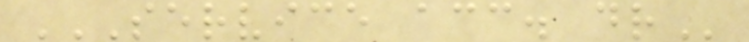SERVICE ACC. DR
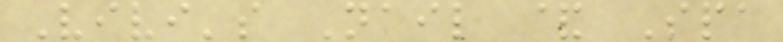Vivi's Nail & Spa
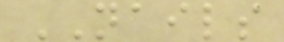NAILS
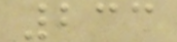233
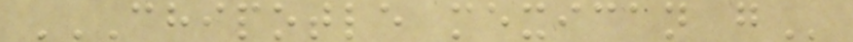CHIPOTLE MEXICAN G
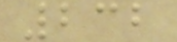232
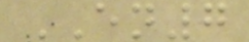EN7
